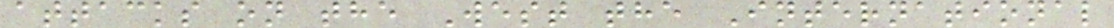attacks on the West the International
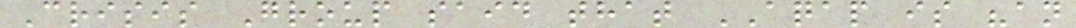Crisis Group said that AQAP is "an
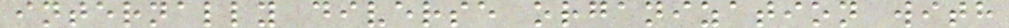internally diverse organization with
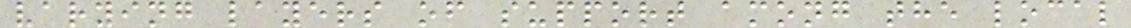varying layers of support among the local
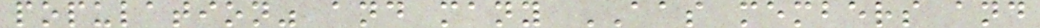population" and many AAS members and
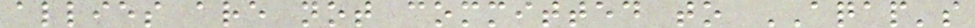allies are not committed to AQAP's
